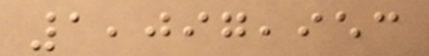1,097,953
